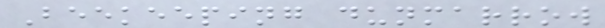Beekeeping dunmarrow
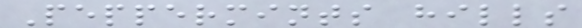Peppermints hills
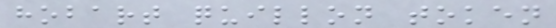hobart quillon token
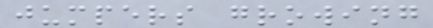jumpers growing
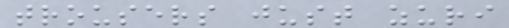trousers just zuri
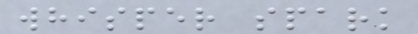whisper spark
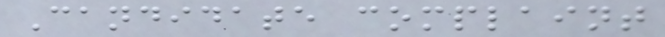Candidate complaint
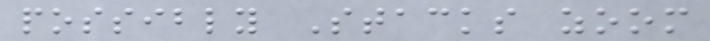possibly Stacks zoom
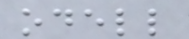odell
